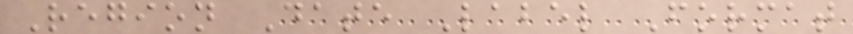Region Date Label Format
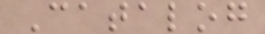Catalog
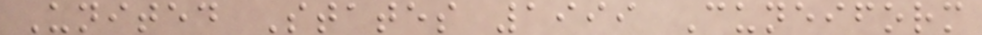United States 1999 Cuneiform
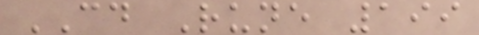CD Rune 199
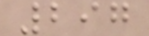297
